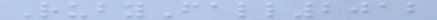RubyFall2012
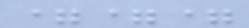===
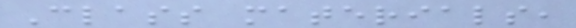Class materials,
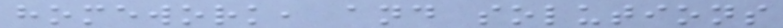homework, and solutions
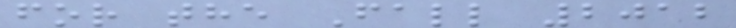for the Fall 2012
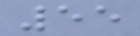55
